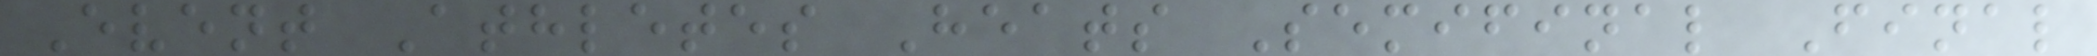Event Athletes Heats Semifinal Final
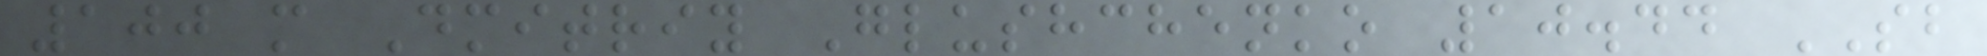100 m Dmitriy Glushchenko 10.44 SB
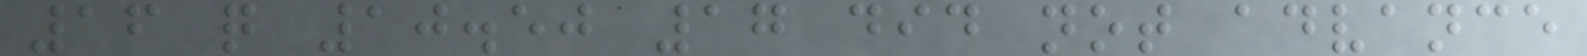16 q 10.50 17 did not advance
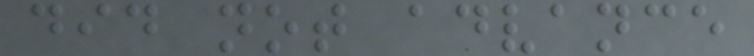did not advance
